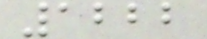1222
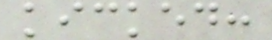kicked:
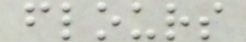flours
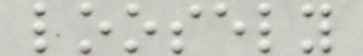loosely
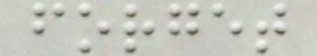forget
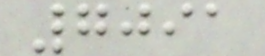7091
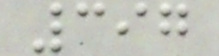397
